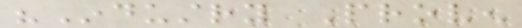"Industry Proven
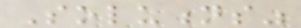Solutions"
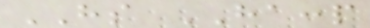HS HACCP
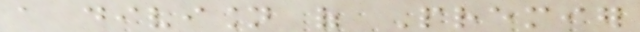a division of Premier
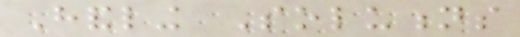Handling Solutions
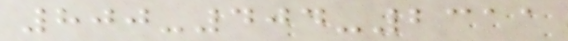800-404-2311
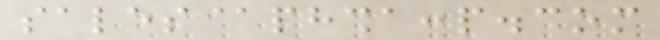sales@phshaccp.com
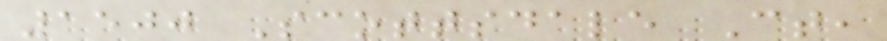1500 Scottsdale Ct,
